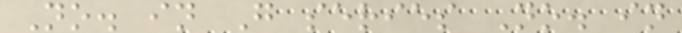No. in G series No. in
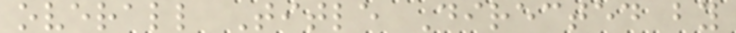overall Title Directed by
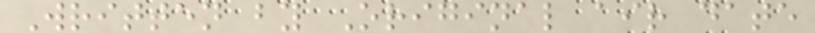Written by Original air date
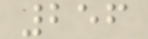256
